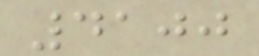4100
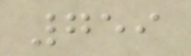759
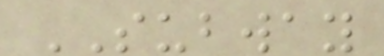SUBWAY
